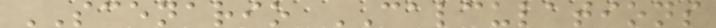SCENARIO CALCULATIONS
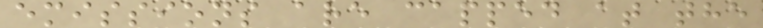emissions are capped at the
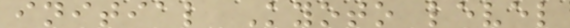initial Kyoto level
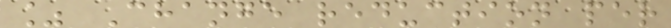% Change reduction per
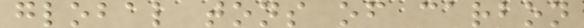global tons of carbon
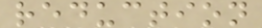reduction
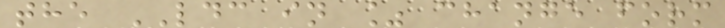the LDC in % change form
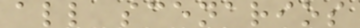all scenarios
